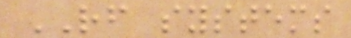RF systems
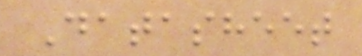Datasheet
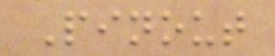Pinout
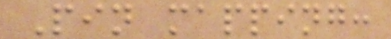Pin mapping:
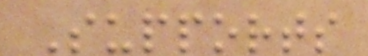Supports
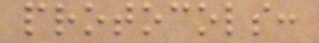protocols:
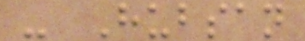- Hubsan
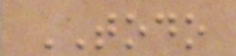TODO
